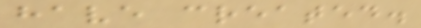have created.
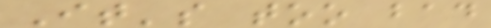It's too bad
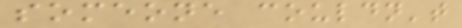someone couldn't
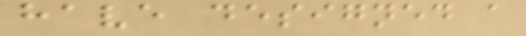have designed a
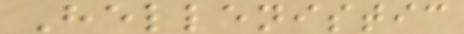Hellenistic
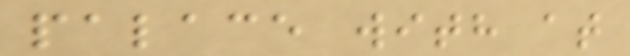palace with at
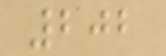202
